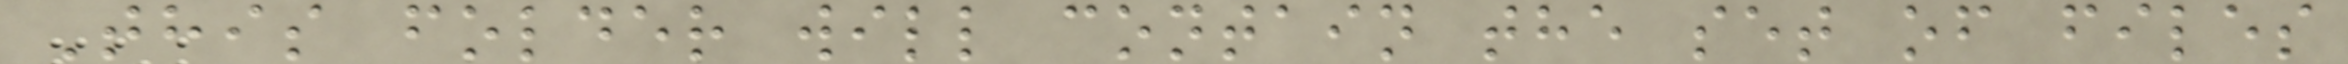This folder will contain the set of files
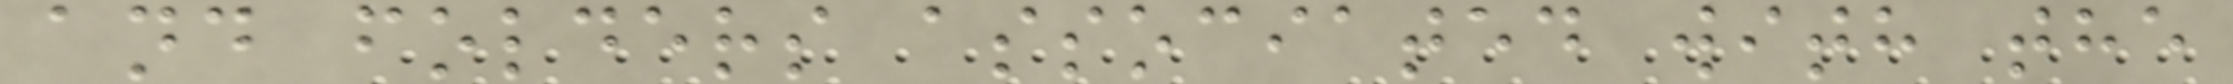and folders associated with the
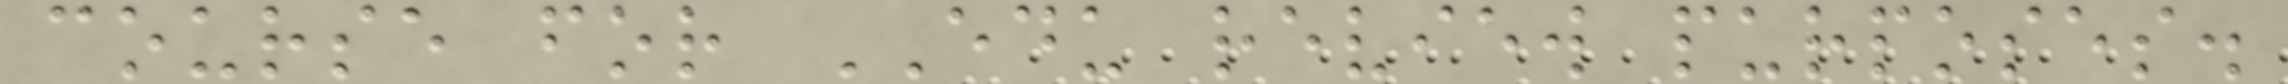course for EDU review purposes.
